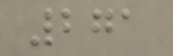271
